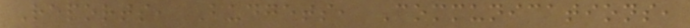Reports, Budgets, Communications,
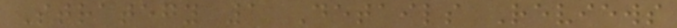Strategy 1 Details Reviews
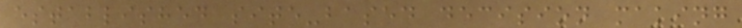established site-based decision making
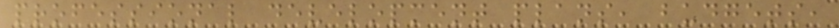professional development plans, budgets,
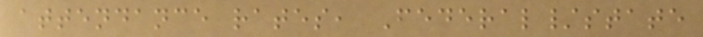attendance rates, Federal/state
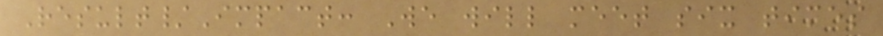Result/Impact: We will meet six times
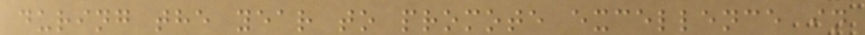during the year to promote excellence in
